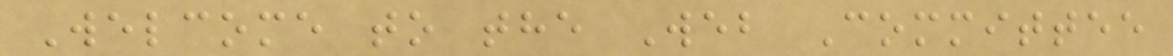Welcome to the Web Committee
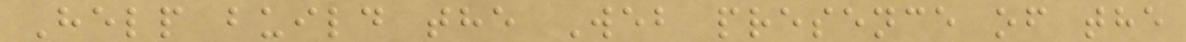Help build the Web presence of the
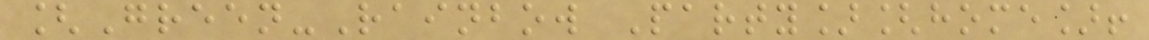[Green-Rainbow Party][home]!
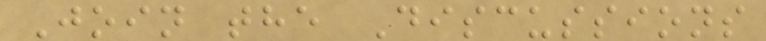Join the Discussions
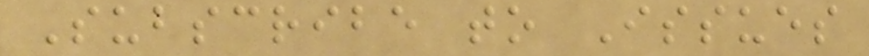Subscribe to Issues
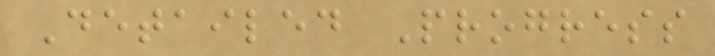Detailed Progress
